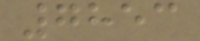7853
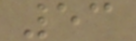53
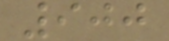900
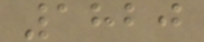1820
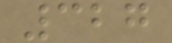327
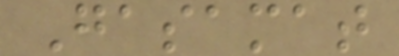Gasamat
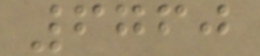6760
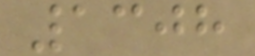1308
